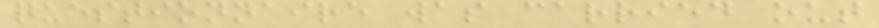questionnaire was carried out
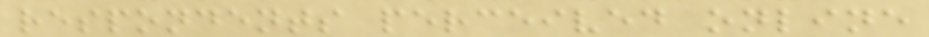respondents perceived online
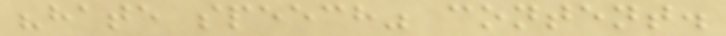"hate speech" content.
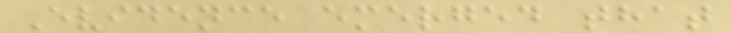Evidence emerged that
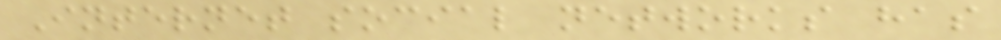Internet social networks has
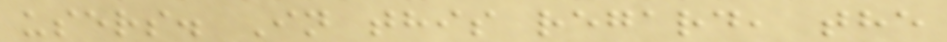users. In this regard, the
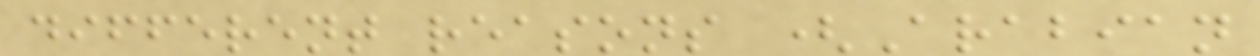different reasons (Arabian
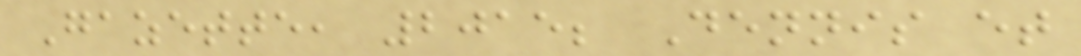Gazette, 2015; Dennis et
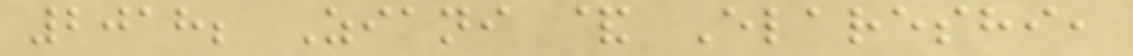2018; Ziani & Elareshi,
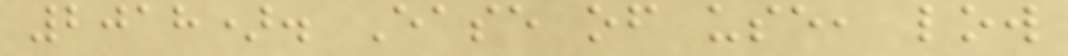2018). Ease of use, low
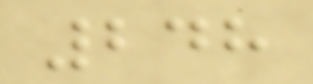248
